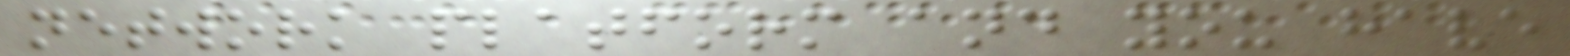network platform and you have
